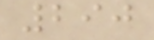290
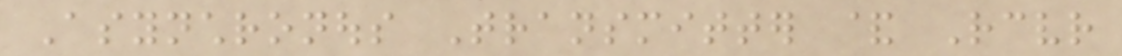Asynchronous Transmitter & Receiver
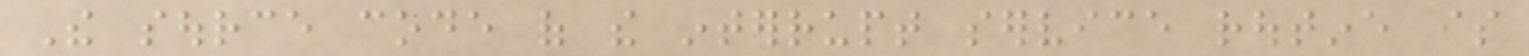The source code of the interrupt service routine is
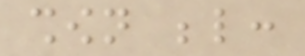shown below:
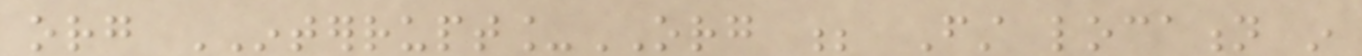org INTERRUPT_ORG ; First location in
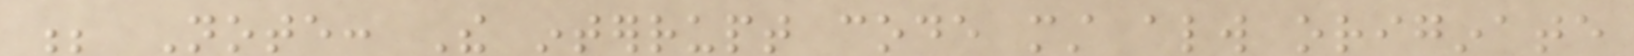; Note: The interrupt code must always originate
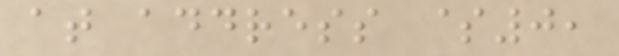at address $0,
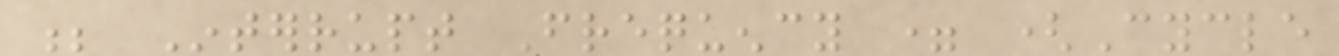; Interrupt Frequency = (Cycle
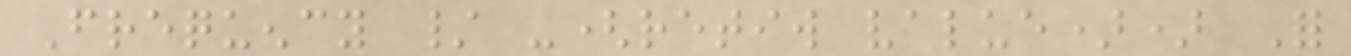Frequency / -(retiw value)) For
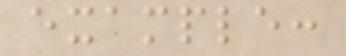example:
